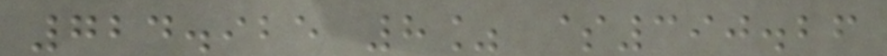724.925 8% $390.26
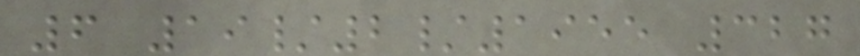6 19/2/1955 327
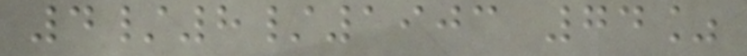4/8/1903 74%
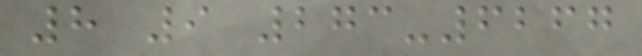8 9 273-6267
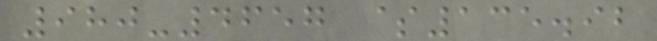980-4657 $135.92
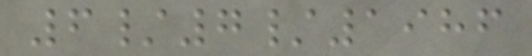6/7/1986
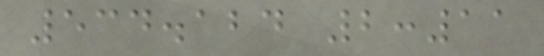534.124 2:11
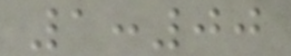1:00
